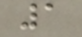1
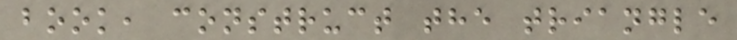book, construct the triangle
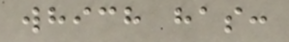which has:
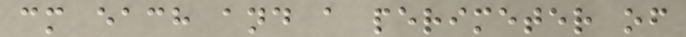cm each and a perimeter of
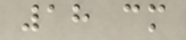18 cm
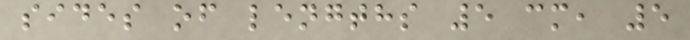sides of lengths 5 cm, 5
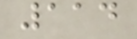114
